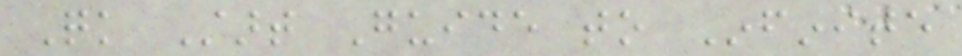Quick Start Guide to Infinite
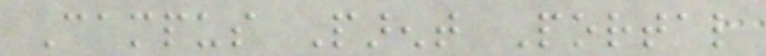Campus Parent Portal
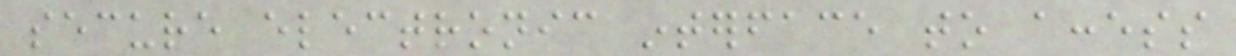secure electronic interface to access
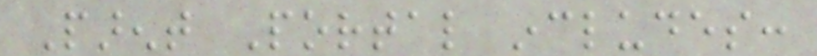Parent Portal includes:
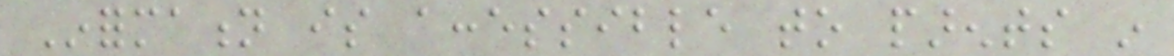Information is accessible to parents in
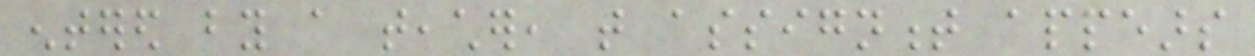entered by a teacher, that assignment appears
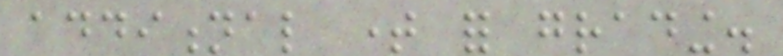additional time for grading.
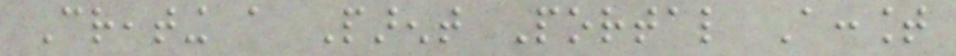Creating a Parent Portal Account
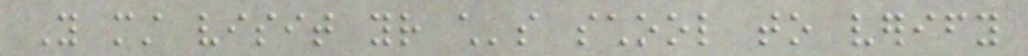You must visit your child's school to verify
